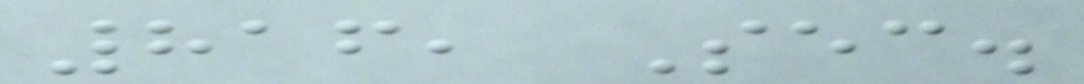816, Sec.
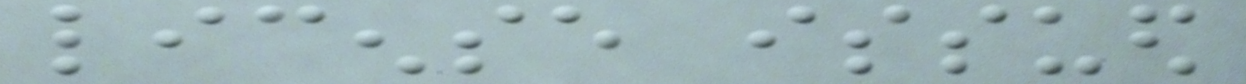license issued
